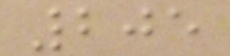205
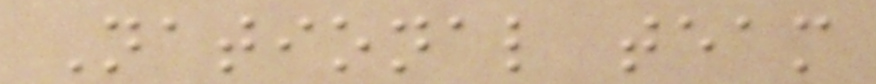National team
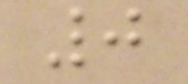0
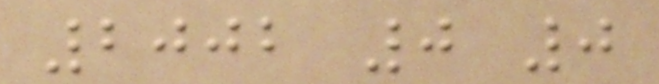2002 0 0
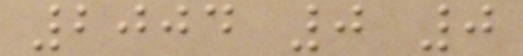2004 0 0
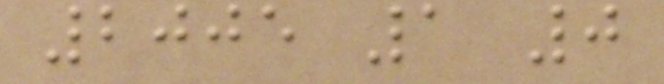2005 1 0
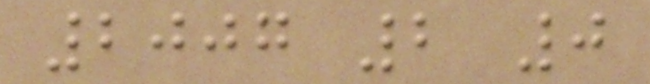2007 2 0
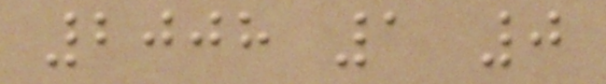2008 1 0
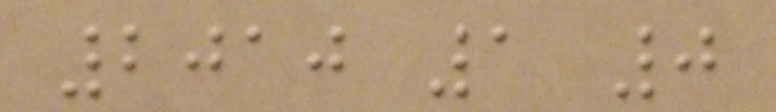2010 1 0
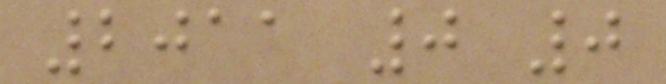2011 0 0
